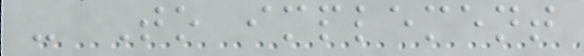- To implement
